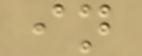in
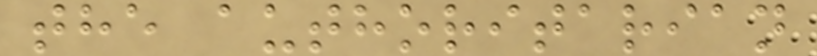the authoritarian
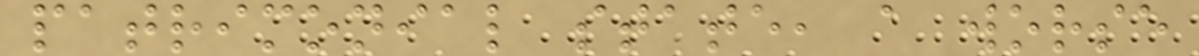patrimonial state, a worse
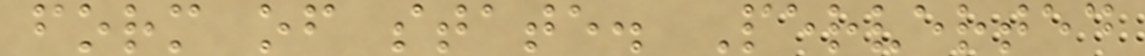form of state. Perverted
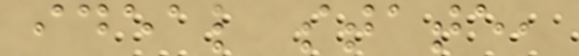ideal state,
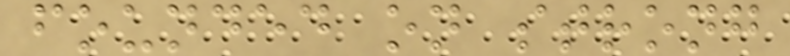founded on strong
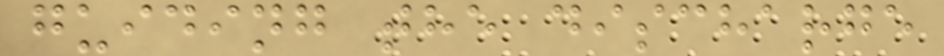guiding the discharge
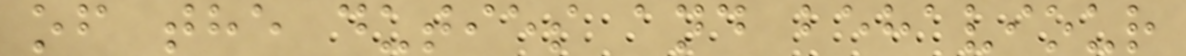of the duties and behaviour
